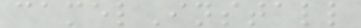camelInstall
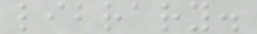library.
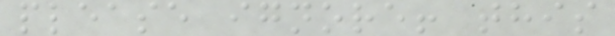please ignore! this
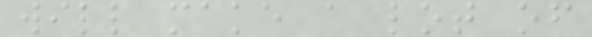will make a lot of
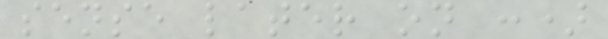sense later on :)
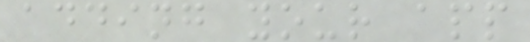adding your app
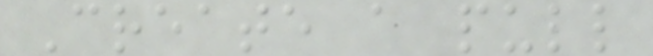Create a pull
